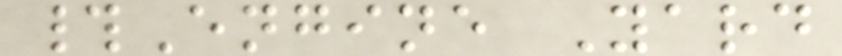#Engine Yard
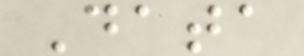Data
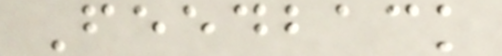Feedback
